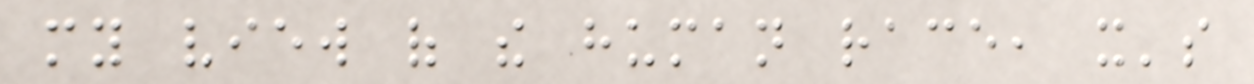my view of the human race, it's
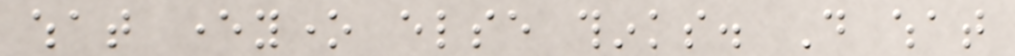what everyone else thinks. Do what
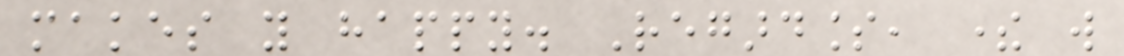makes you happy. Regardless, there will
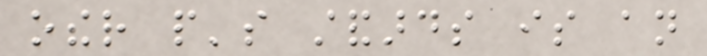other people's standards is an
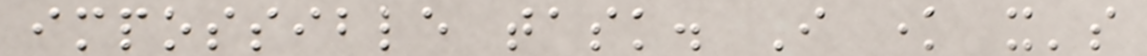impossible task. I know it's
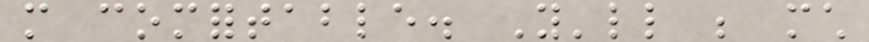more comfortable. You'll be much
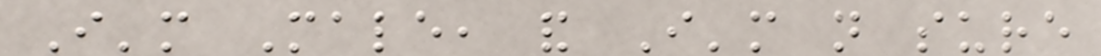I'm Male, and I'm not sure
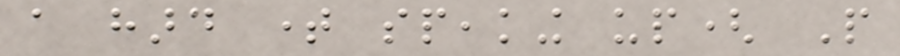a hard time speaking up( People
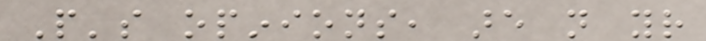People's opinions, are not your
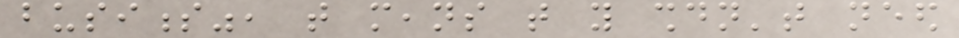business", that means that you shouldn't need
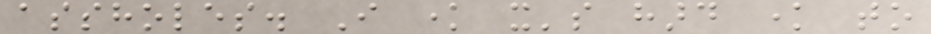assholes. I know it's hard know to
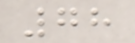78
